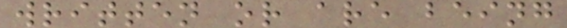written or are being
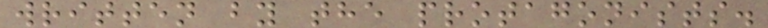written by the protagonists.
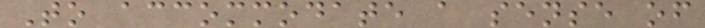To accommodate a sense of
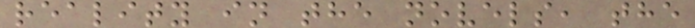reality in the novels, the
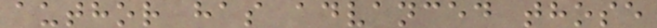author has advanced those
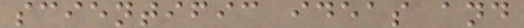scientific ideas and
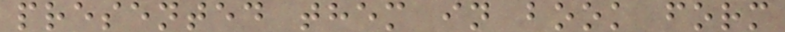presented them in book form
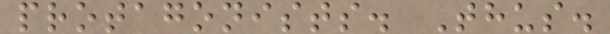protagonists. Thus.
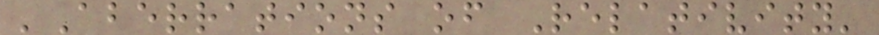'Aberrations of Relativity'
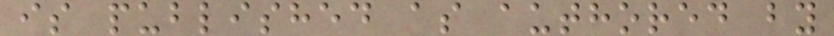is published as authored by
